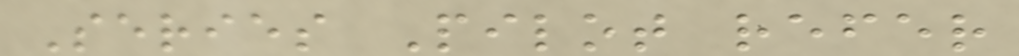Series Pilot refer
